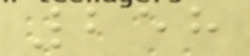258
